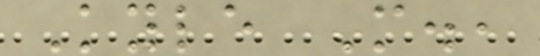Kyle M.,
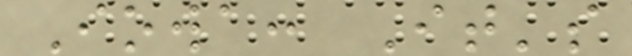Iowa: It's
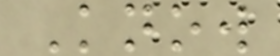Know
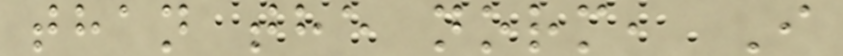than the norm, I
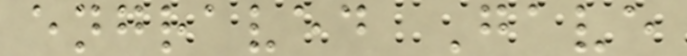engraved Gave
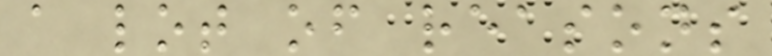a lot of reasons
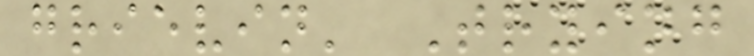grievin' Trying
